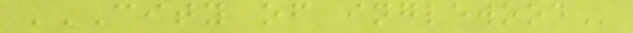CITY OF INGLEWOOD
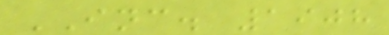INC. 1908
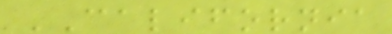CALIFORNIA
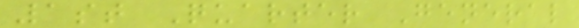1st Quarter General
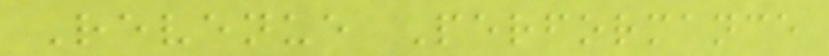Revenue Performance
